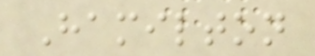Hamilton
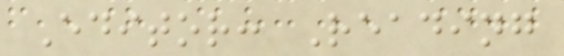Editor: Reading
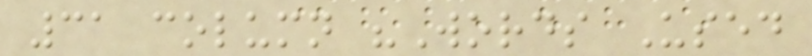31 column "Words Used
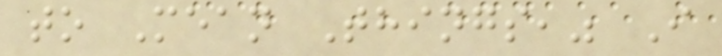to Mean Things," I
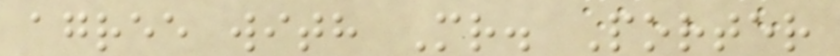agree with Mr. Porter
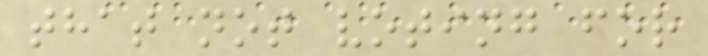that not voting for
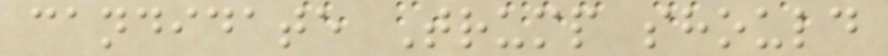candidate Trump should
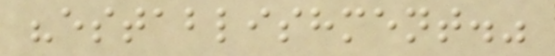"establishment."
